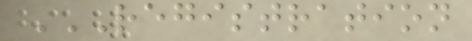REGISTRATION
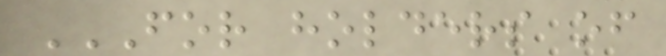FOR HOLDERS OF
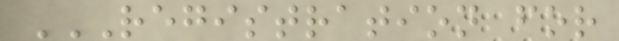REGISTRATION FOR
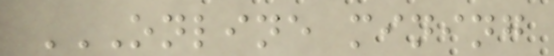ONLINE MINING
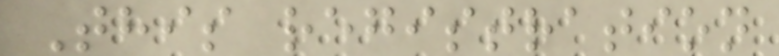This registration
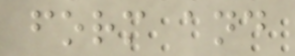form and
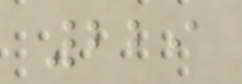229
